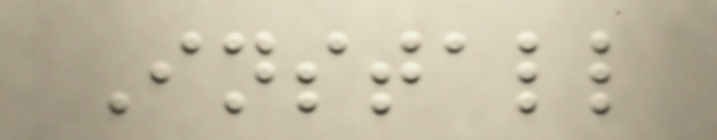Install
